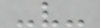-v-
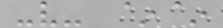-v- ~~
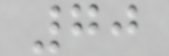70
